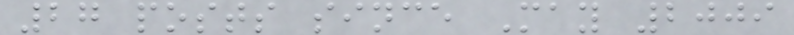27 posts since May 2009
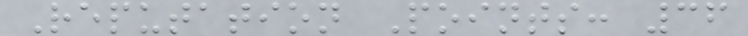Reputation Points: 36
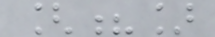[?]
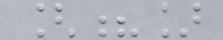[?]
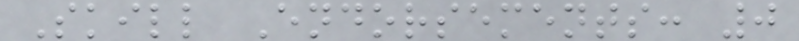Skill Endorsements: 0
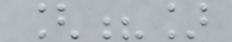[?]
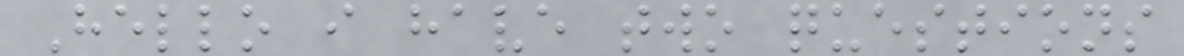Hello i have two questions
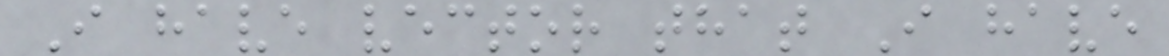I have vector that I have
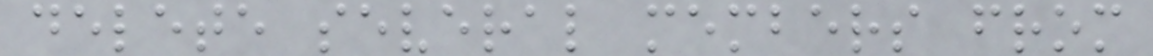delete several members from
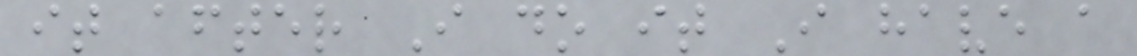it after I do it I have a
